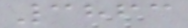3863
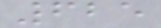625
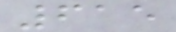615
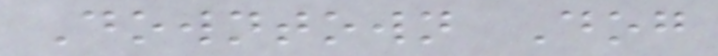Downtown Dog
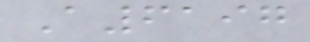A6197
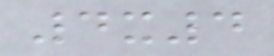4x4
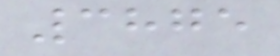3875
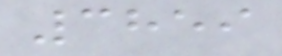3859
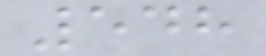548
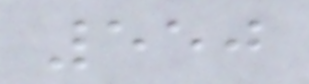550
